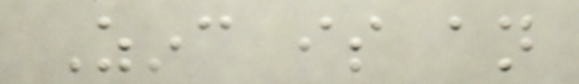Zinc is an
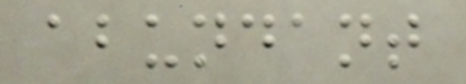abundant
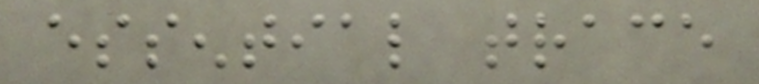essential trace
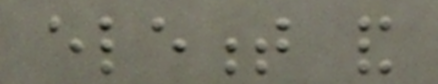element and
